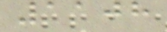1108
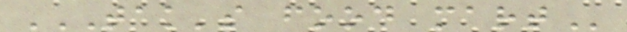TAK'S FOOD MART
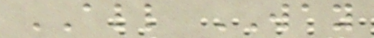ALL WAY
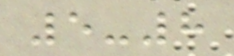5-8
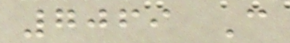7069 C
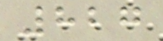827
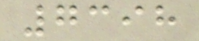7398
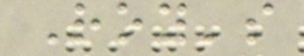Roy's
